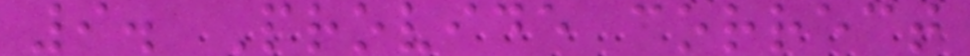9. Provide correct
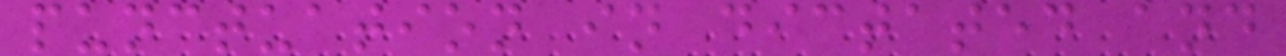punctuation in dictated and
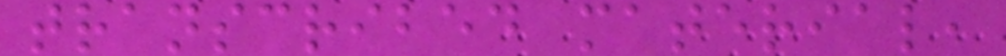transcribed material,
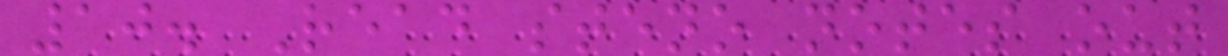10. Read steno notes out
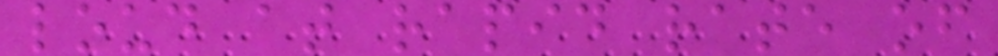loud at rapid rate of
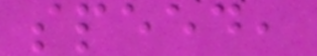speed,
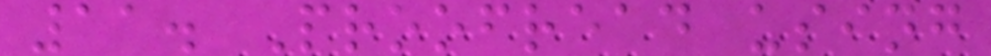11. Proofread using
